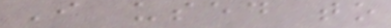I used to
